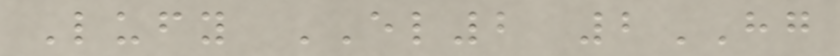Lufy EL2 2HG
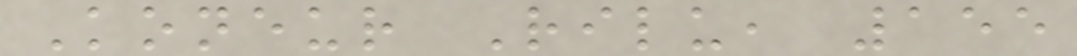Koneur Rilu, 155
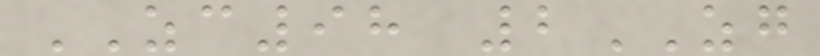ZC98 2ZG
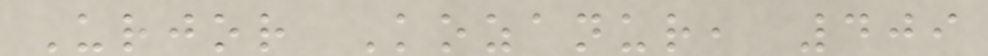Urjor Kozanur, 409
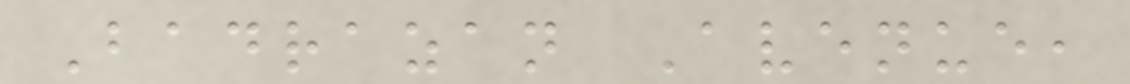Badrazan Avenue,
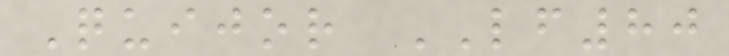Quijor LF80
